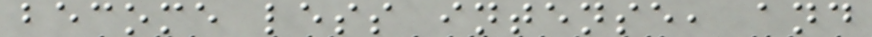become less intense, and
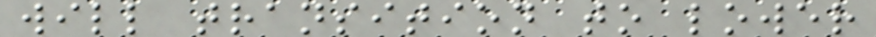will transition to lower
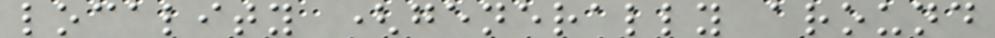locality (generally around
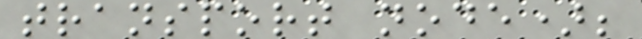transport node);
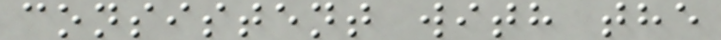consistent with the
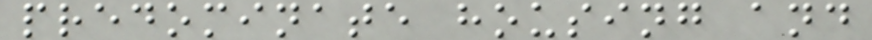predominate housing and
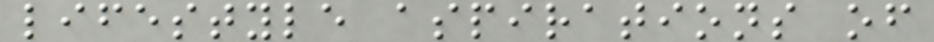lifestyle aspirations of
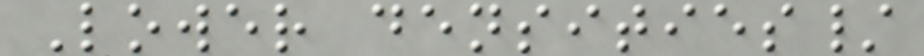Lower densities/
